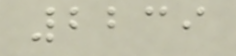2239
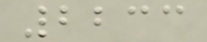2233
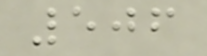506
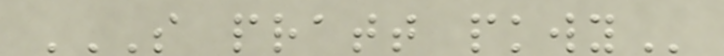S PRATT PKWY
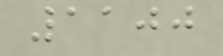1100
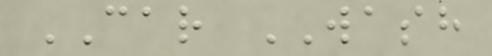CAR WASH
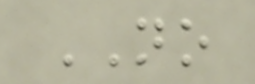NO
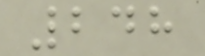248
